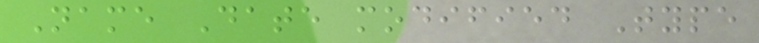Name Date modified Type
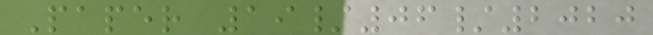Paper 19/06/2020
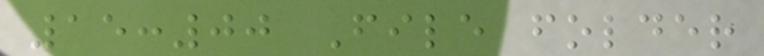15:00 File folder
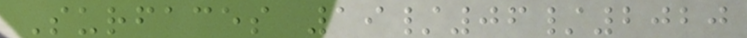Surfaces 19/06/2020
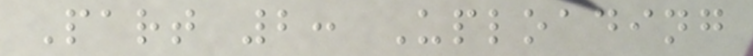Part 2: Uploading
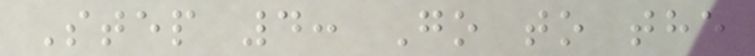Step 4: Go to the
